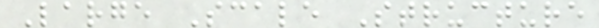Large Scale Structure
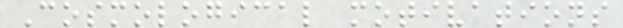Cosmological motivations
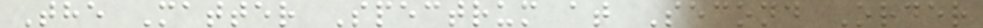The Matter Spectrum at Second Order
